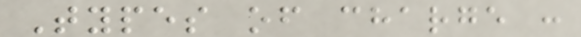Types of charge :
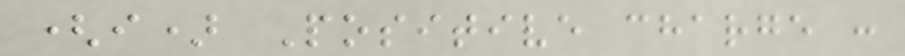(i) Positive charge :
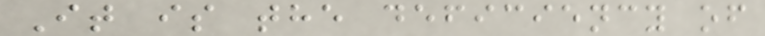It is the deficiency of
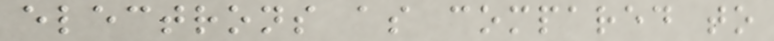electrons as compared to
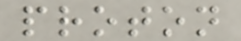proton
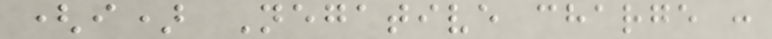(i) Negative charge :
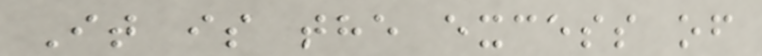It is the excess of
